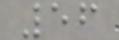56
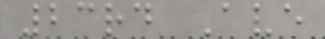23rd Ave
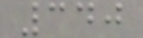340
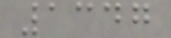1347
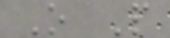O P
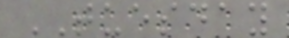TUESDAY
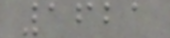1621
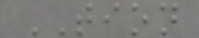TION
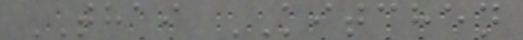THAI KITCHEN
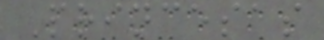Princesas
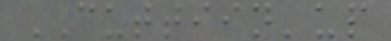CUTTIIN'up
